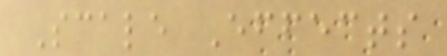Scale Effects
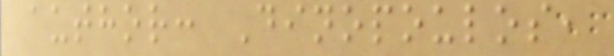author: Dinopoulos,
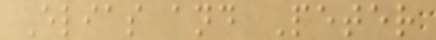Elias and Peter
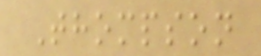Thompson
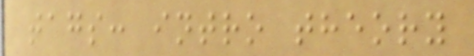tags: intro theory
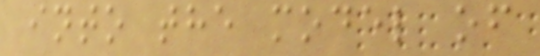into the model of
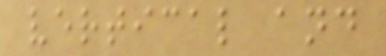vertical and
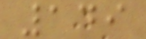149
